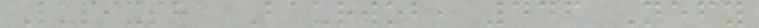Lupixsha Baurwob, 446 Nefy
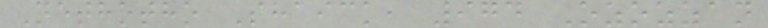Nethotho Shaick, 974 Ozozzan
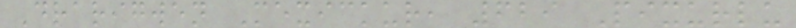Drarigwen Mexickur, 629 Pixurlu
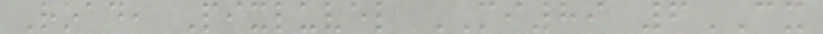Road, Pixluvel MI89 6CX
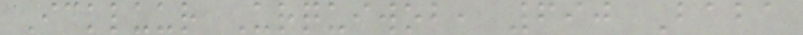Ickluur Urquiwob, 690 Baba
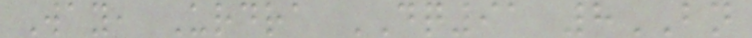Way, Urdra DQ91 8BN
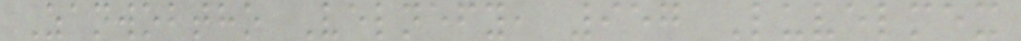Zanwobtho Velnefy, 957 Luvelmex
